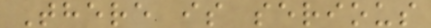There is serious
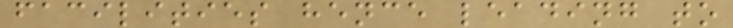facilities hence leading to
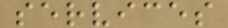services
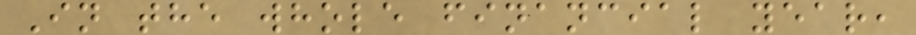In the whole financial year,
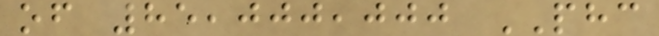of 85,000,000 PHC
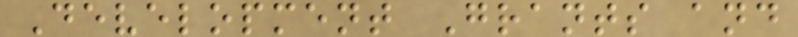Development Grants and
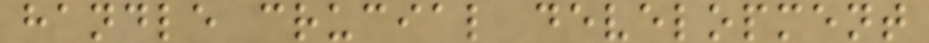handle crucial development
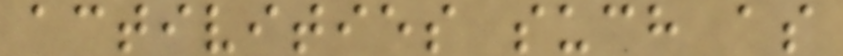activities such as
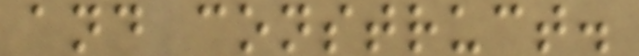and construct.
